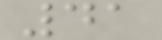41
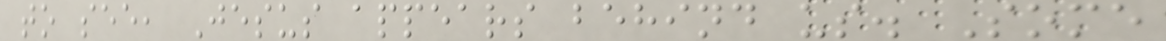to see, Jesus appears behind us. Some
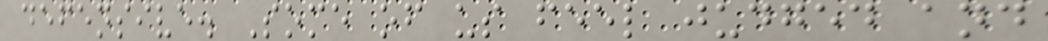defensive. Some of us feel judged and
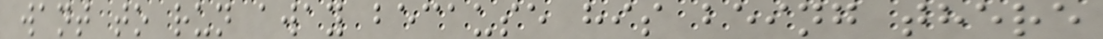want to run away because his being there
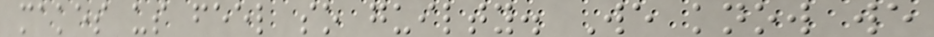makes us feel so guilty. We know we
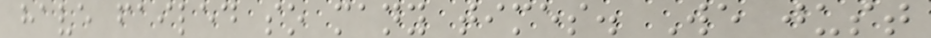have failed so many times. We just
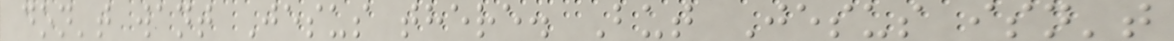don't want Jesus there. But Jesus isn't
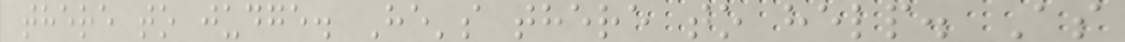there to judge. He's there to help. As
